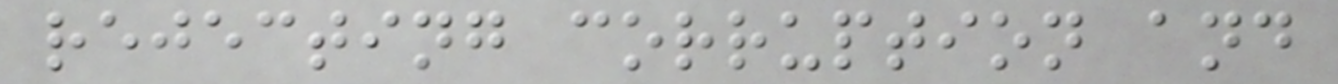rejecting corruption and
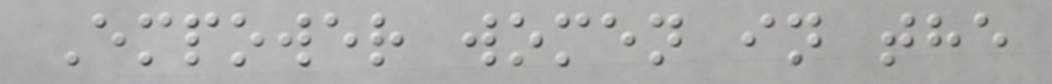Empower women in the
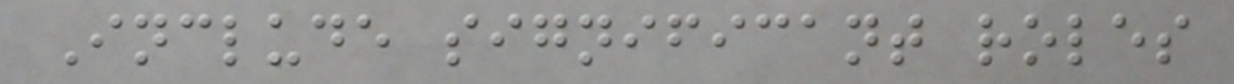Include significant roles
